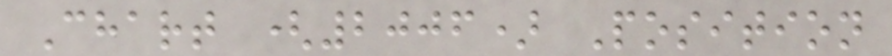Chart (2006) Position
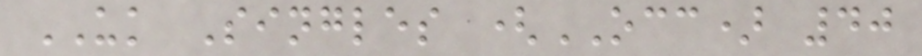UK Singles (OCC) 40
